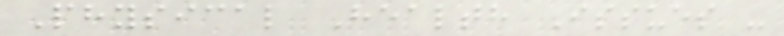Physical Health Issues -
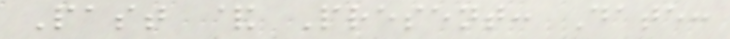Past & Present: Date:
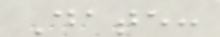Date:
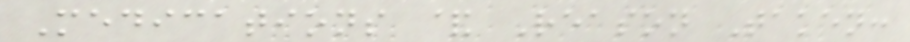Medications & Reason Taken:
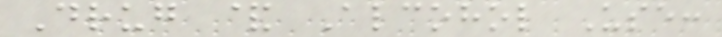Drug & Alcohol Use:
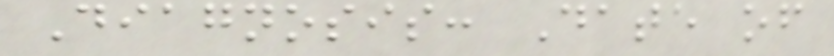Diagnosis: Date of
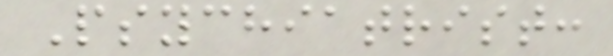Psychiatrist:
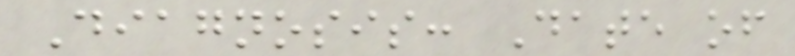Diagnosis: Date of
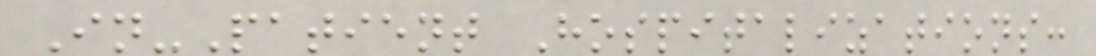In-Patient Hospitalizations:
